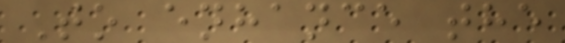To enhance the
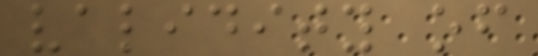validity of
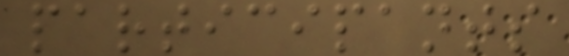participants
